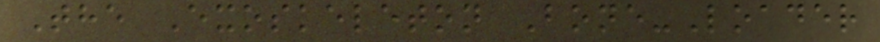The Exoskeleton Bone-Loader
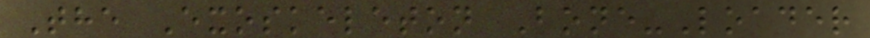The Exoskeleton Bone-Loader
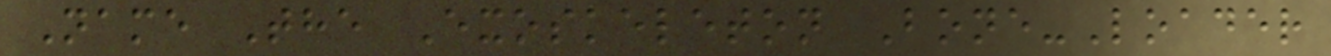Name The Exoskeleton Bone-Loader
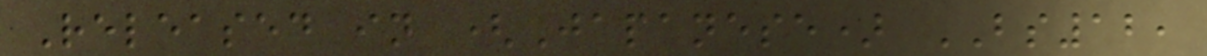Released in (Japanese) BS12,
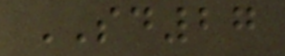SD27
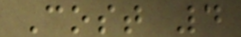Cost 4
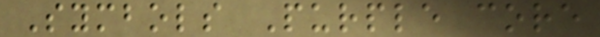Symbols Purple core
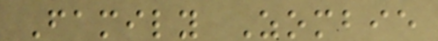Family Zombie
